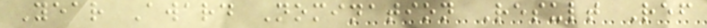Year Award Nomination Result Ref
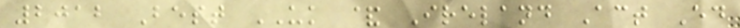2012 Best UK & Ireland Act Ed
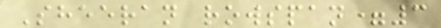Sheeran rowspan=3
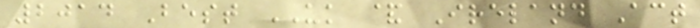2014 Best UK & Ireland Act
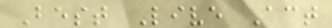Best Live Act
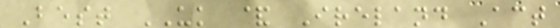Best UK & Ireland Act
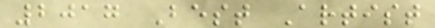2017 Best Artist
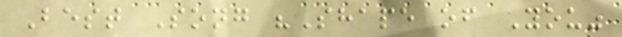Best Song "Shape of You"
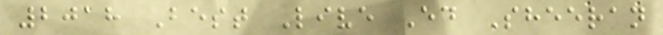2018 Best Live Ed Sheeran
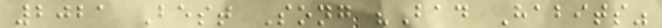2021 Best Song "Bad Habits"
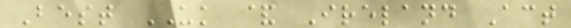Best UK & Ireland Act
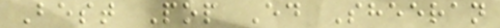Best Pop Ed Sheeran
